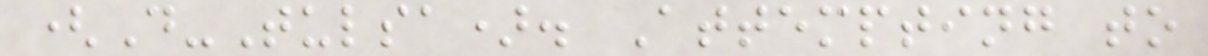(D-Tulsa). Attempting to
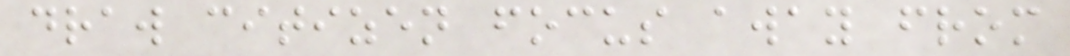draw citizen focus away from
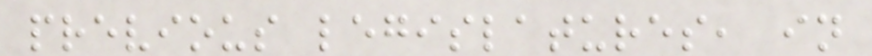previous legislatures, in
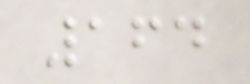164
